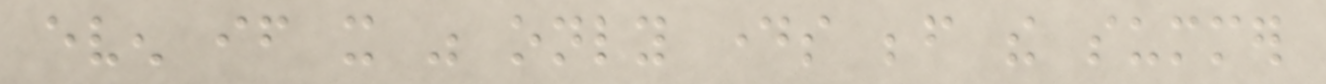even if it was only days before the summer
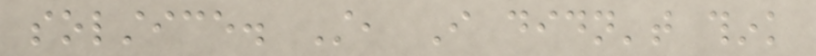solstice. Still, I didn't think
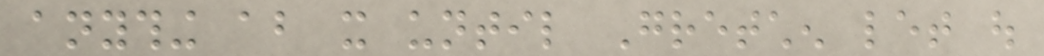anything about it until Gretchen let out
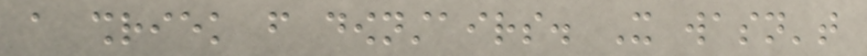a shriek from downstairs. It wasn't
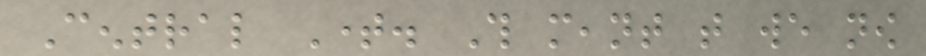Central Time. This meant that we now
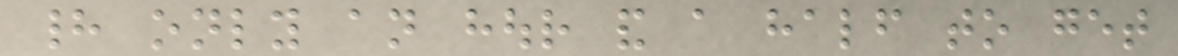had only an hour and a half to get
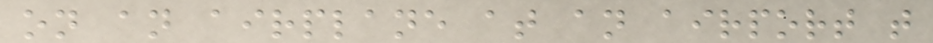on an airplane at an airport that
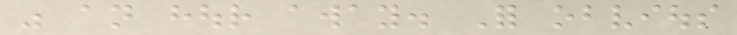was an hour away. For obvious
